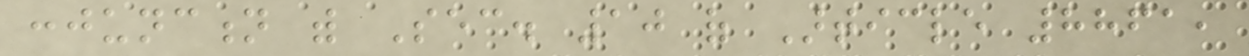conjunction with Sec. 10 of Article 8861,
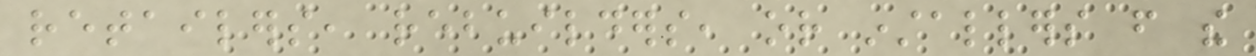retailers, rebuilders, or installers from the
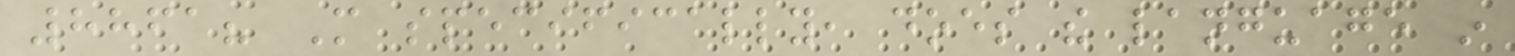8861? More specifically, does the language in
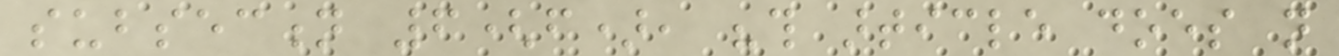subsection 6(f), "this article does not
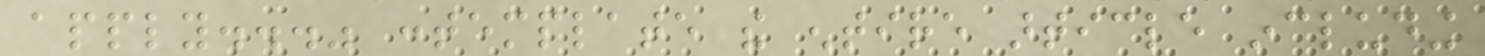apply..." contemplate the entire article including
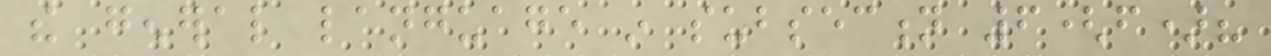the general language in subsection 6(f)?
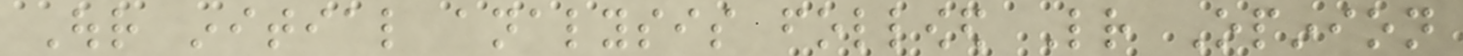Our initial analysis followed Letter Opinion
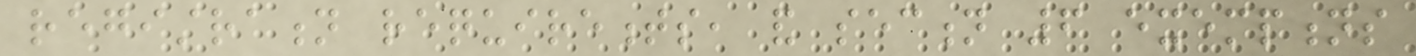registration requirements, and section 6 exemptions
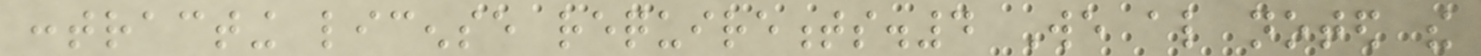contracting license requirements.4 We also noted the
